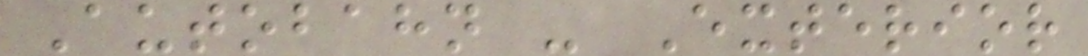Autobahn - Exterior
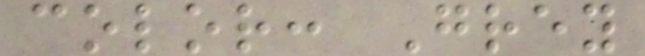color: Grey
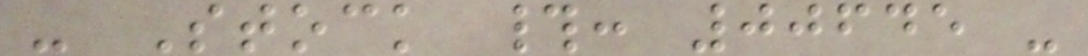- Stock #: 00645 -
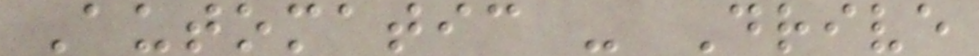Automatic - Drive
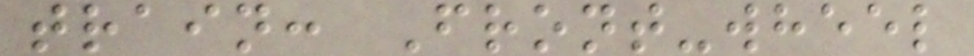train: Front-wheel
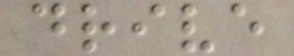drive
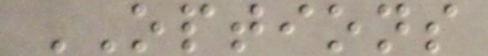OPTIONS
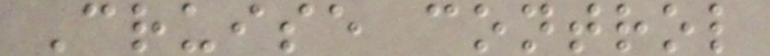Cruise control
